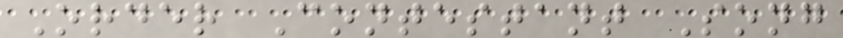Order Contestant Song
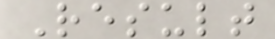Result
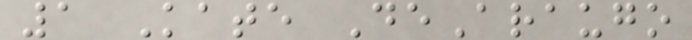1 Kate DeAraugo
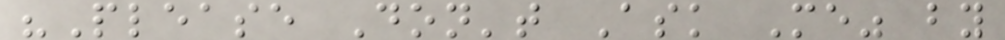"Please Don't Ask Me" by
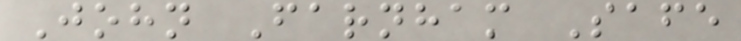John Farnham Safe
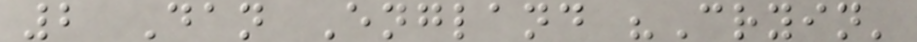2 Dan England "Cryin'
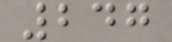247
